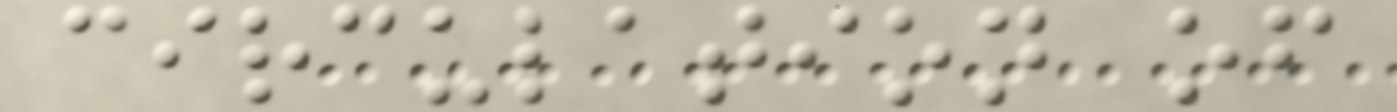circulation of
